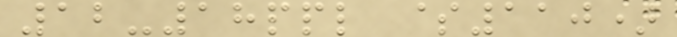12-18ppl $110)
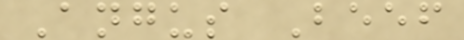Angus Beef
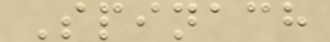Spinach
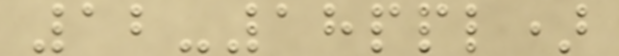12-18ppl)
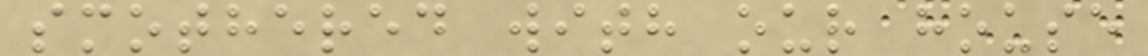smothered with our house
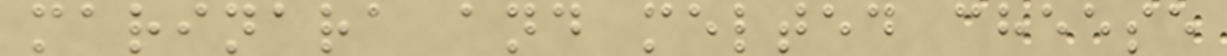marinara and melted cheese
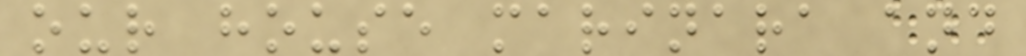our house marinara and
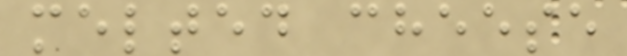melted cheese
